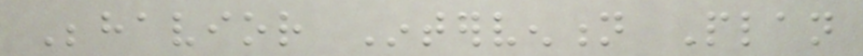Behavior Intervention Plan
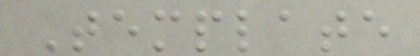Template
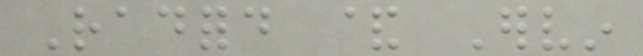Radford & Ervin
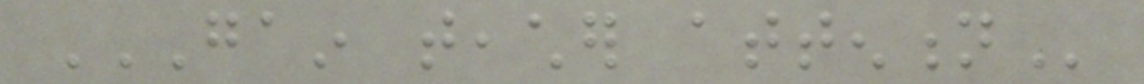GAIN TEACHER ATTENTION
